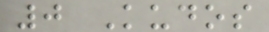0 Kudos
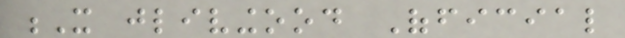X jlivingood Official
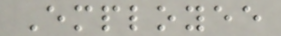Employee
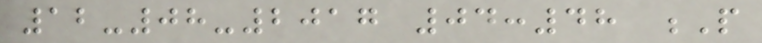12-08-2017 04:48 P
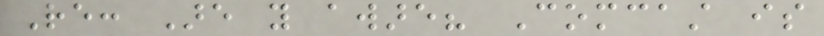Re: Are you aware? Comcast is
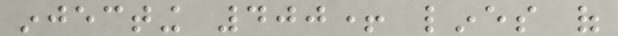injecting 400+ lines of
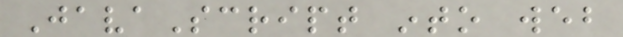JavaScript into web
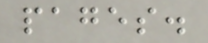pages.
